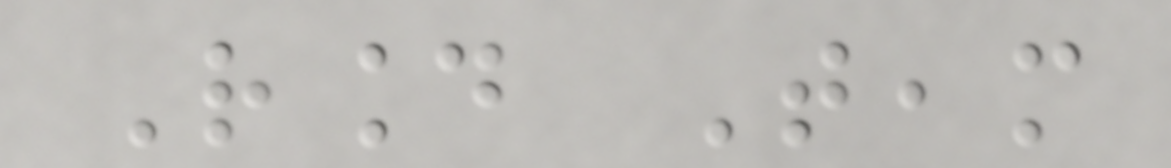Round Team
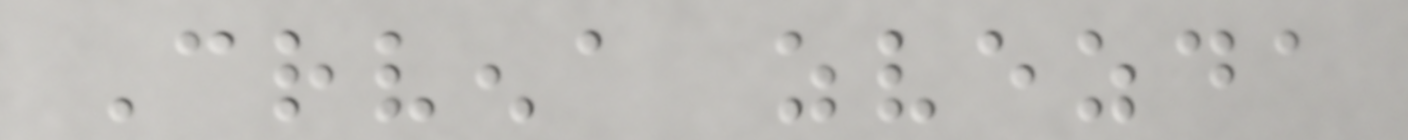Crvena zvezda
